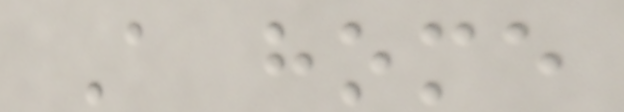A home
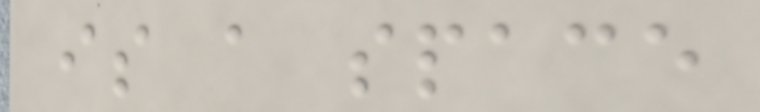is a space
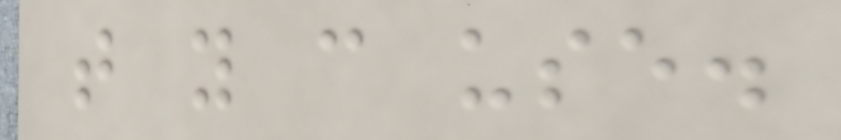that you can use.
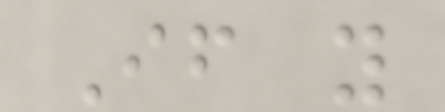If you
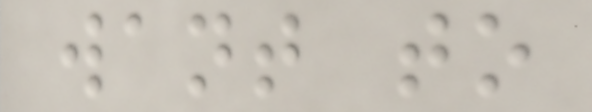want to
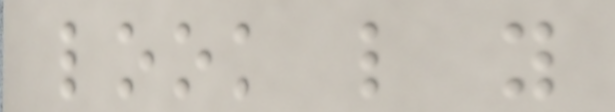look like you
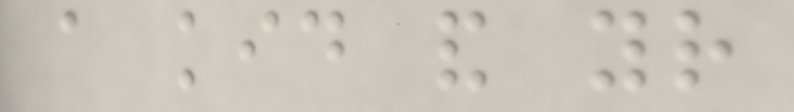a kid and your
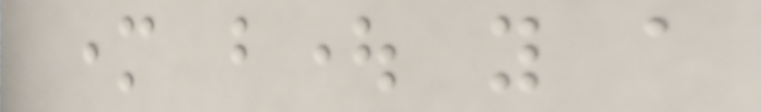mother bought you a
